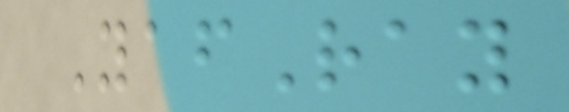YafRay
